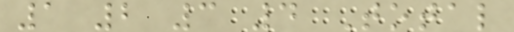1 2 3 4 Total
